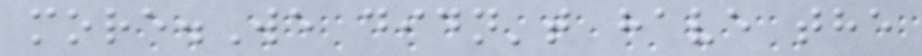more.We didn't have the
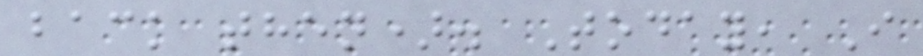back then). Today, I
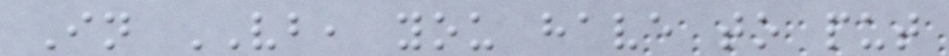In VB, you have to put
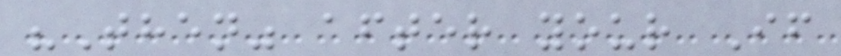"Then" after your If
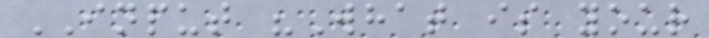INPUT "What is your
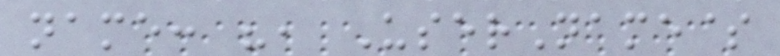name: ", UserName$
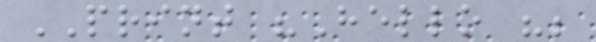PRINT "Hello ";
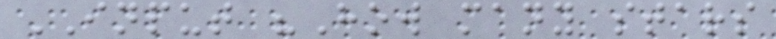INPUT "How many stars
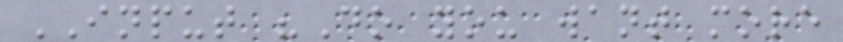INPUT "Do you want more
